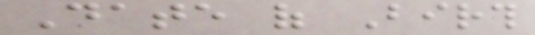Date of Birth
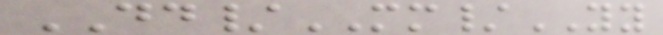DD/MM/YY
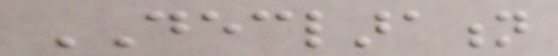DECLARATION
